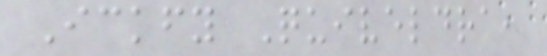Ickfy Quiveldra,
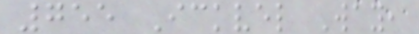755 Ickvel Way,
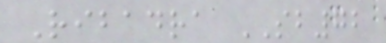Ribadra SB72
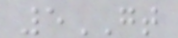5GT
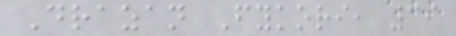Drazan Fykori, 39
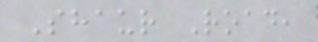Shaur Road,
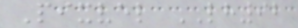Pixvel LH92
